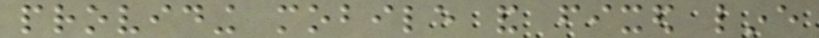providing mobile and fixed line
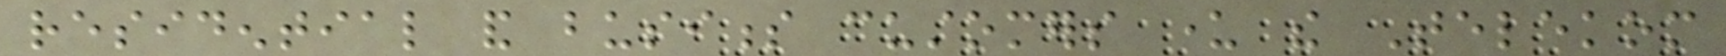residential and business customers under the Telekom
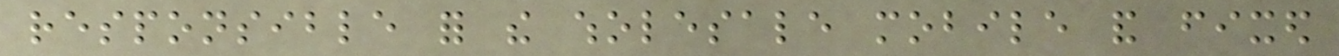responsible for the wholesale mobile and fixed
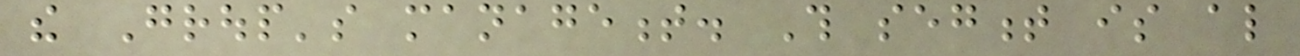the Group's management. This segment is also
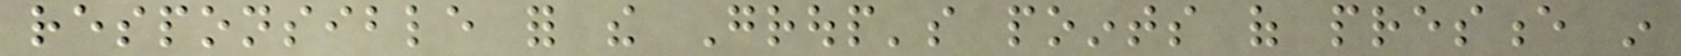responsible for the Group's points of presence in
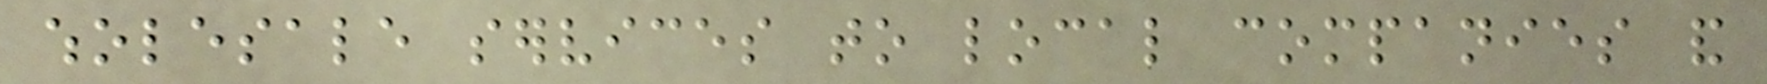wholesale services to local companies and
